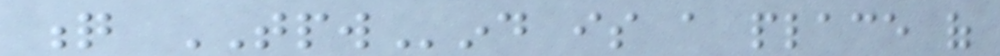q TPWind is a place of
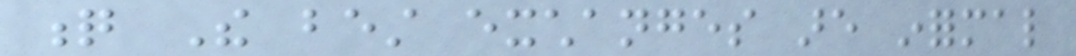q The best exchanges are informal
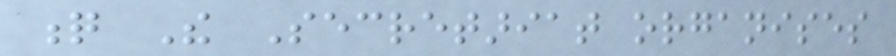q The Secretariat organises
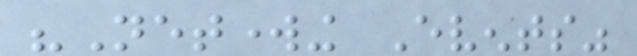"Networking Events"
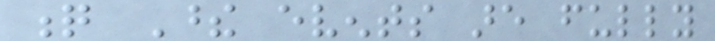q These events are fully
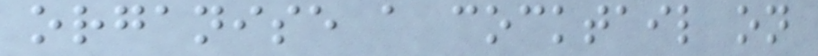organise a cocktail on
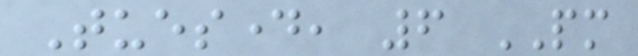Tuesday, 6 PM
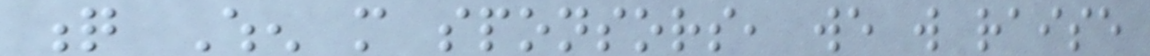q When more sponsors, we will raise
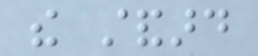the standard
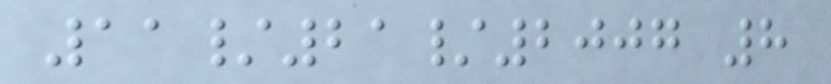11/21/2007 8
